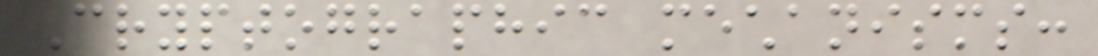Cryptographic mechanisms:
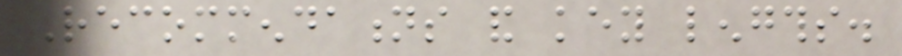Recommendations and key lengths.
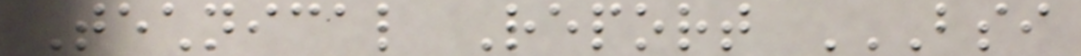Technical Report BSI
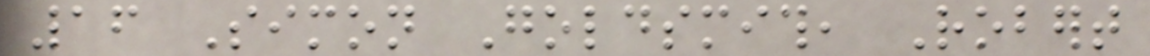16 Simon Goldsmith, Robert
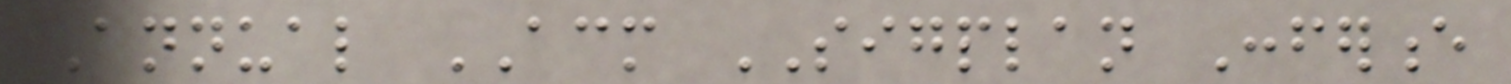Annual ACM SIGPLAN Conference
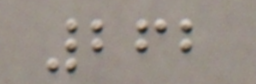262
